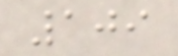109
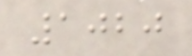1020
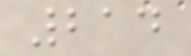214
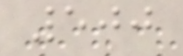500
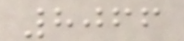8066
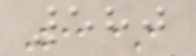580
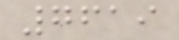7619
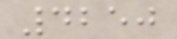4250
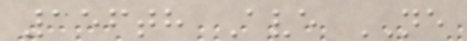156th Ave NE
